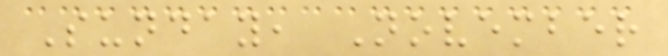Sunday, November
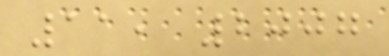11, 2007
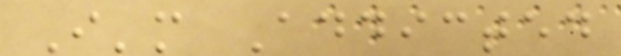I'm Addicted
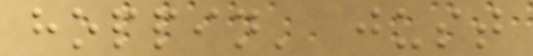hoppin' just
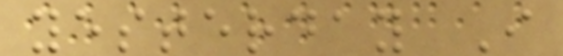yesterday I
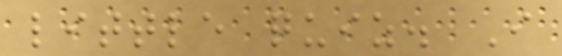little quiz. I
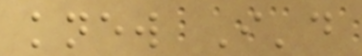knew I'd
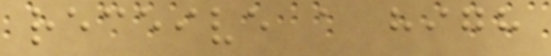receive a high
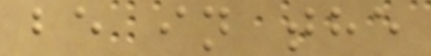be in the
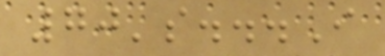70's...I
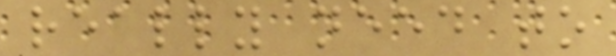really need to
